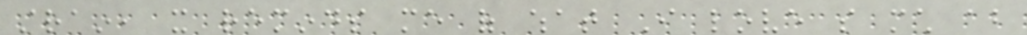strain, it reminds me of what I love so much about
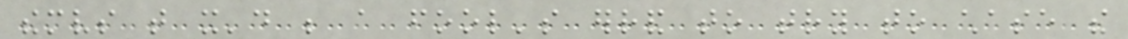themselves that it'd be a fool's errand to try to chase the
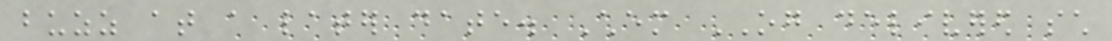buzz at a later date. Chem OG delivered such
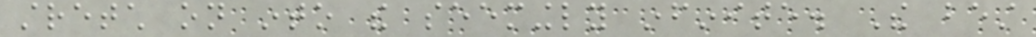stretch on into the seemingly infinite. The best
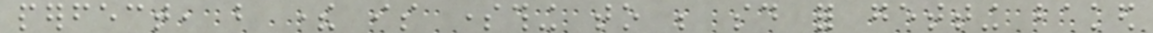perfect, but there is something to be said for getting baked
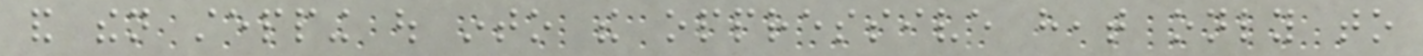and then stepping out into the oppressive heat only to
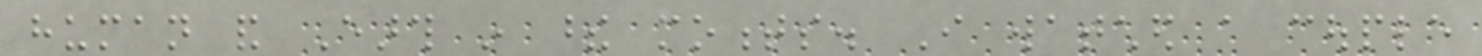human and Earth in these moments. I watched a couple
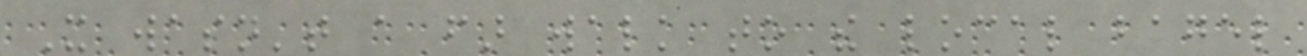It wasn't a far walk to the local bagel
